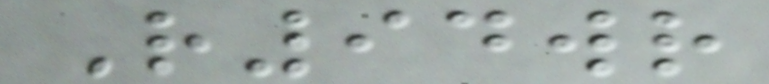R94wr
